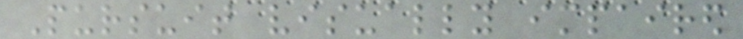Pursuit visually impaired
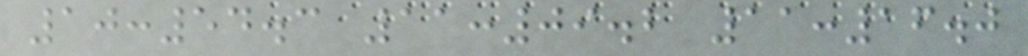10:54.3 11:09.2 11:16.0
